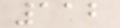112
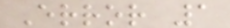Error 1
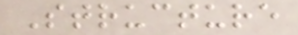Structure
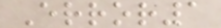Error1
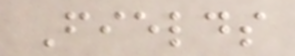Fields
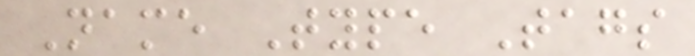Name Type Tags
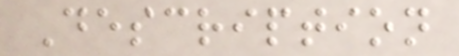Description
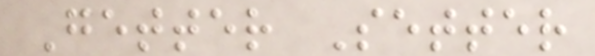Getter Setter
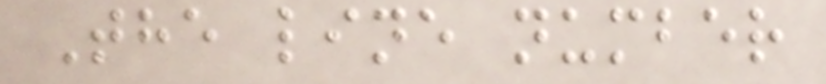The line number
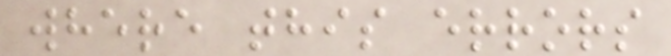where this errors
